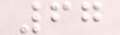67
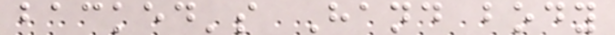backed's Hand body
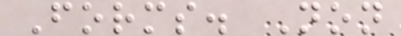Forms. Non
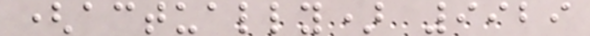(actually) 9929
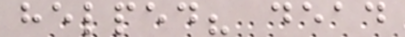helped? dead
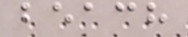beach
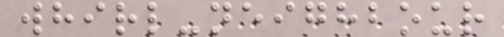whirl-neighbour
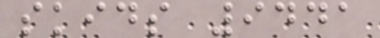skids 9441
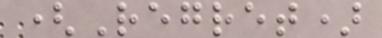(Regret)
